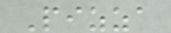Pizza
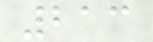213
